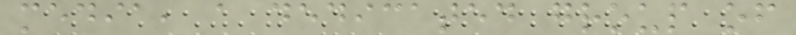media, a dedicated group of
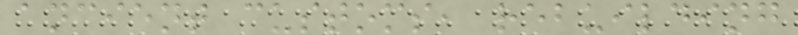ancient customs, rebuilding
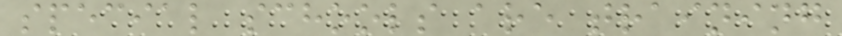special schools are training
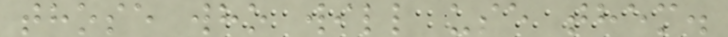those who will use them.
